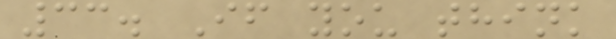33. If you think
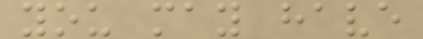you may have
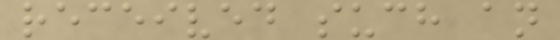received such an
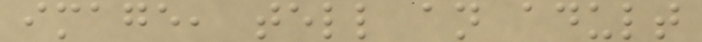image, tell an adult
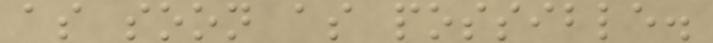as soon as possible.
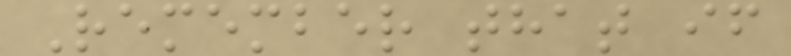Remember that if
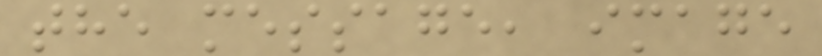the message, image
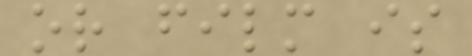or film is
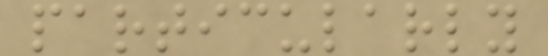particularly
